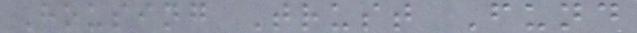Housing Trust Fund
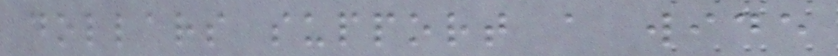dollars support a wide
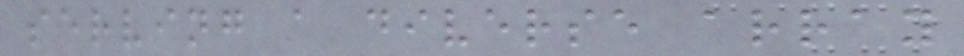serving a diverse array
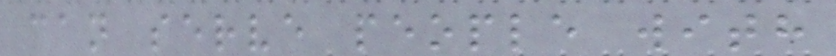can serve people with
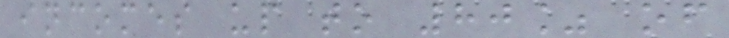incomes up to 80% of
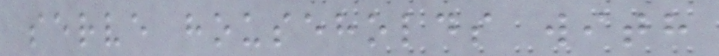serve households with
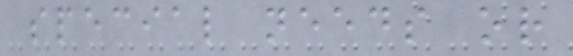special needs or
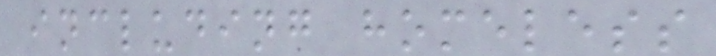including homeless
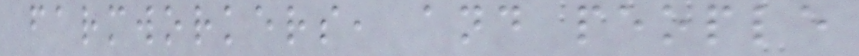farmworkers, and people
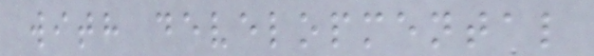with developmental
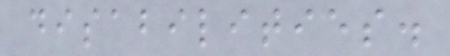disabilities.
